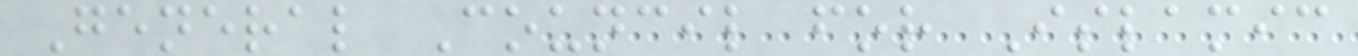General Council for Islamic
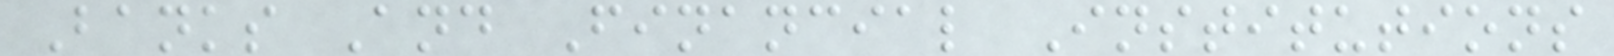Banks And Financial Institutions
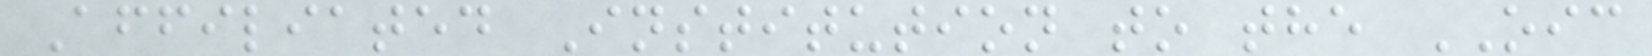Affiliated Institution to the OIC
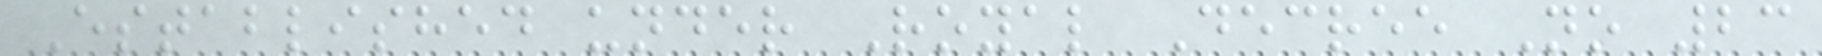Established under Royal Decree No 23
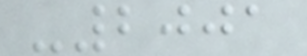-2001
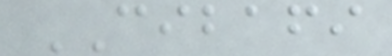CIBAFI
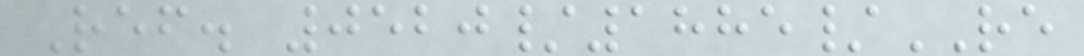Ref. 0520/1885/RE
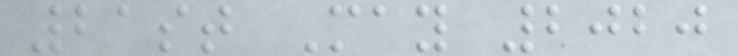21st May 2020
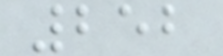252
